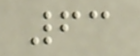63
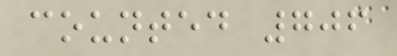counted 706
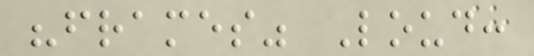"frames" Loud:
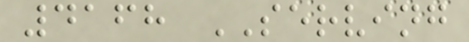4168 SERVING
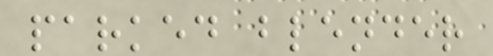parked blender
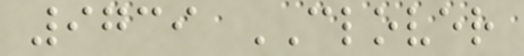9739 CLOVER
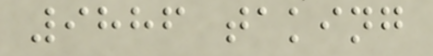9886 taking
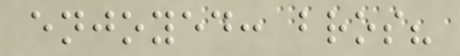enjoyed: bros?
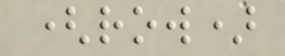(row)
